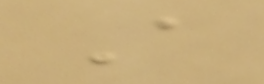A
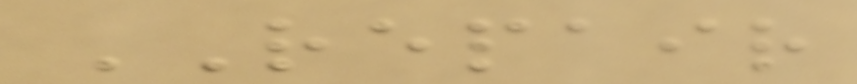REPAIR
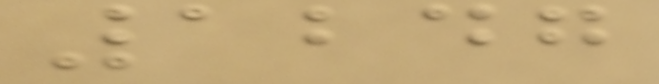1247
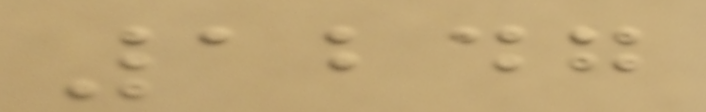1247
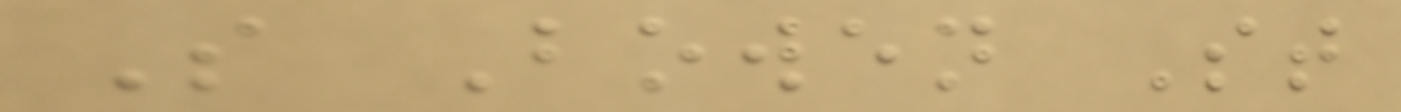S Bowen St
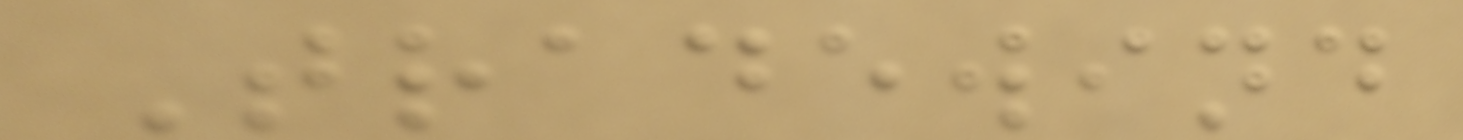Tradewind
